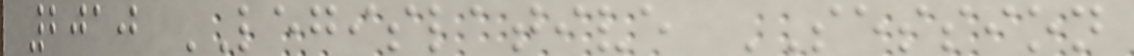2010 LEGISLATIVE SESSION
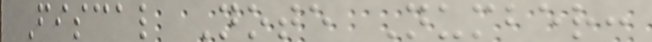Fiscal Note Number:
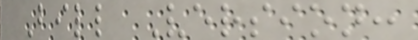Bill Version:
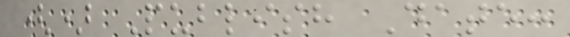() Publish Date:
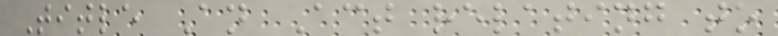Title An Act relating to
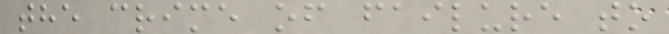the crime of failure to
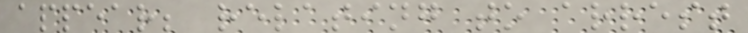appear; relating to arrest
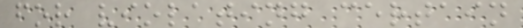for violating certain
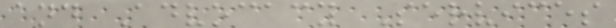and Advocacy Services
